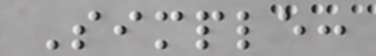Simple:
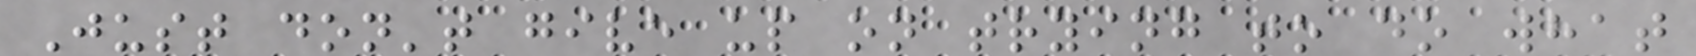Just don't give up on trying to do what
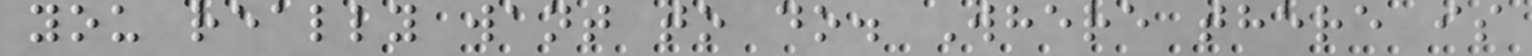you really want to do. Where there is
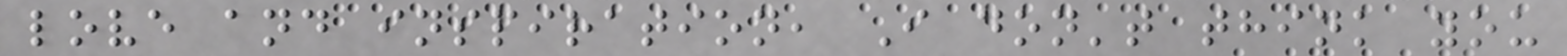love and inspiration, I don't think you
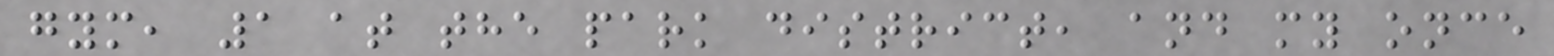gym, 1 at the park district, and my once
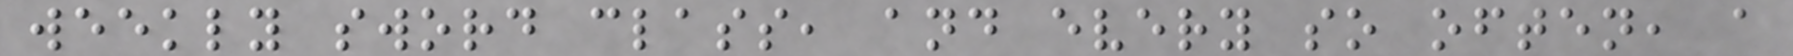weekly sword class, and every so often, a
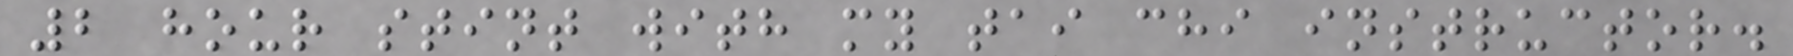2 hour stint with my tai chi instructor.
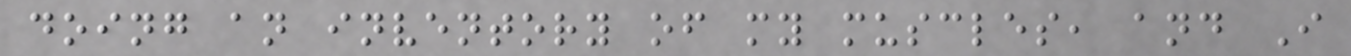doing an inventory of my muscles, and I
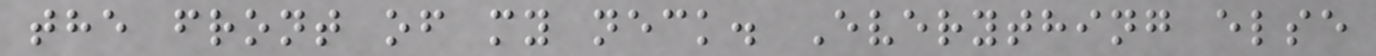the front of my neck. Everything else
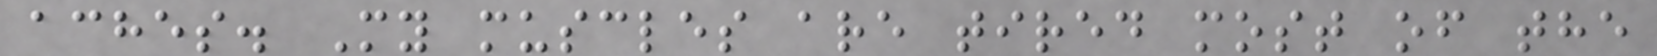aches. My muscles are tired most of the
